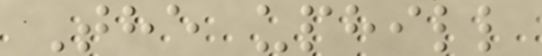The uphill
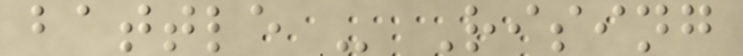battle - Rising
